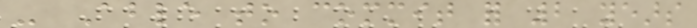- Able to commit for 2 years
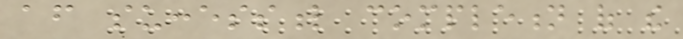after successful completion of the
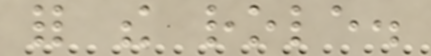for the role.
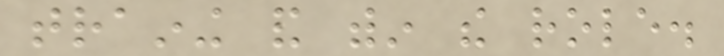training and within the role.
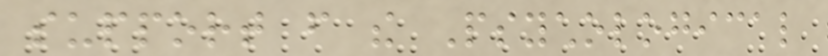support from the Psychological
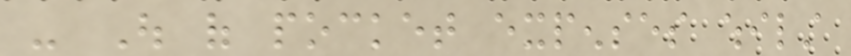- Out of pocket expenses whilst
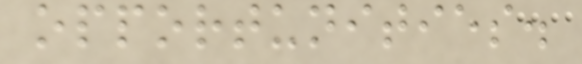opportunities.
